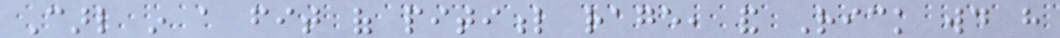Carl in a fit of pitiful rage, and Rick would have
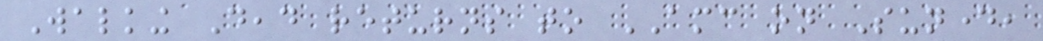Walking Dead returns to AMC on Sunday,
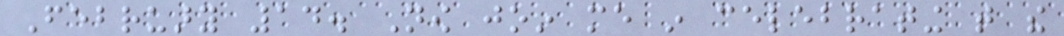February 14. Now join me in celebrating that the
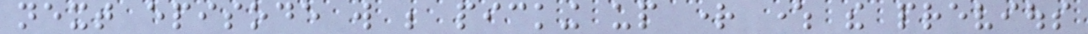next episode will be picking up right where the previous
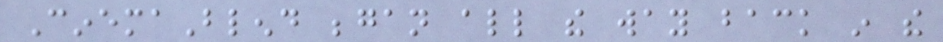CinemaBlend began all the way back in the
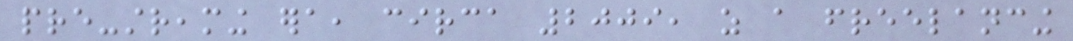pre-streaming era, circa 2009, as a freelancing
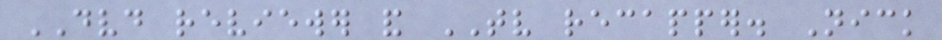DVD reviewer and TV recapper. Nick
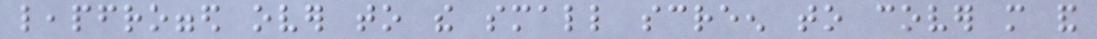leapfrogged over to the small screen to cover more and
